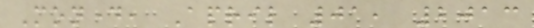Monday, April 01, 2013
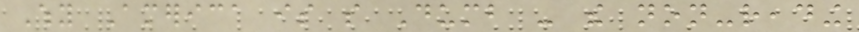Why America is so Dumb - the non-reading
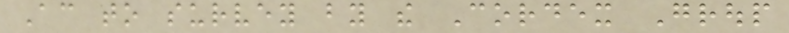According to survey by the Cordex Group
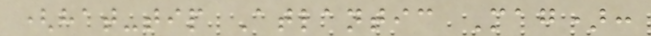(hat-tip Atlantic Mag):
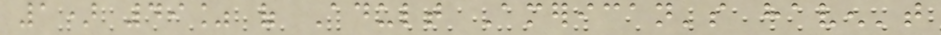1) 49% of Adult American's haven't
